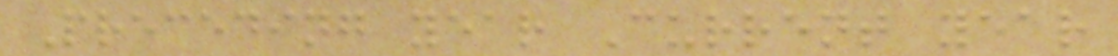Preceding year Current year
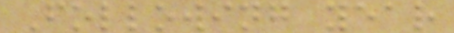Following year
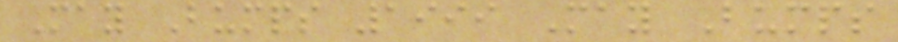May Bumps 1999 May Bumps
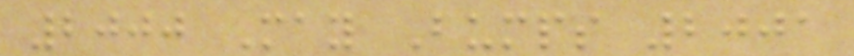2000 May Bumps 2001
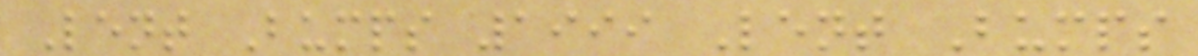Lent Bumps 1999 Lent Bumps
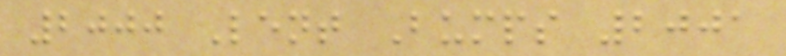2000 Lent Bumps 2001
